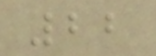22
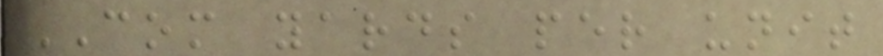COM yards per unit
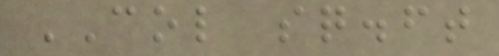COL sq.ft
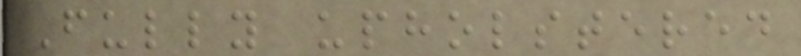Fully upholstered
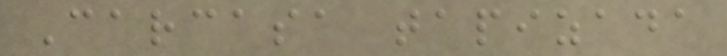Carcasa tapizada
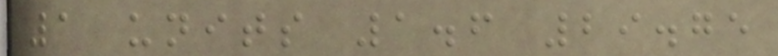1 units 1.6 29.75
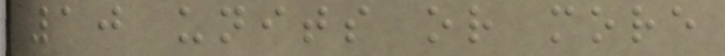10 units or more
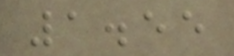1.55
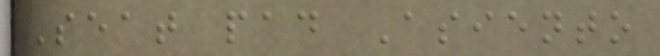Seat pad Asiento
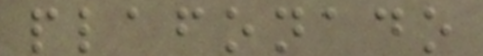plafonado
